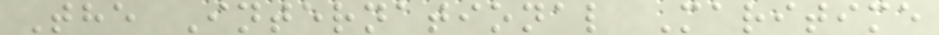The International Maritime
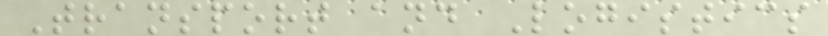Transport and Logistics
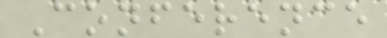Conference
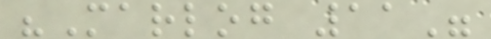"Marlog 11"
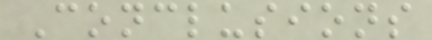Conclusions
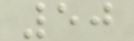50
